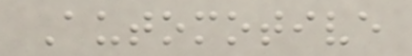Automotive
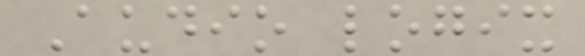Audio logix
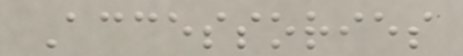Accessories
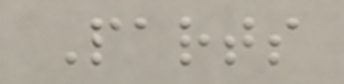Parts
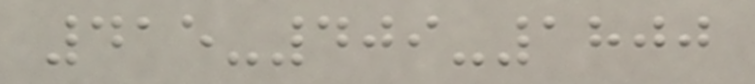415-409-1800
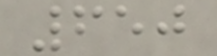650
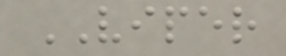VIPER
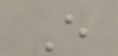E
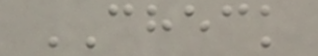CHECK
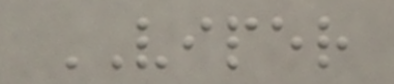VIPER
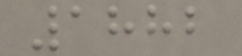1882
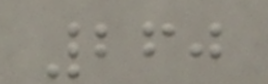260
